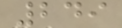249
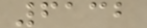6132
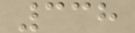338
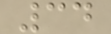34
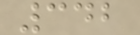342
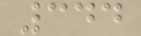344
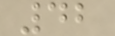42
